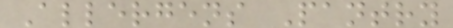Allergens Pantry
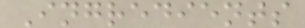Ingredients
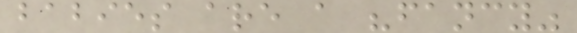babies are a "fancy"
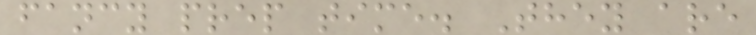fancy prep time. They are
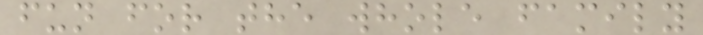fun for the whole family
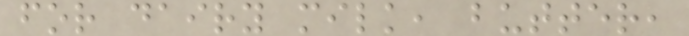for dairy milk, butter,
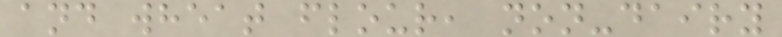and wheat flour, non-dairy
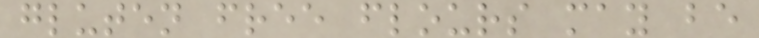gluten free flours may be
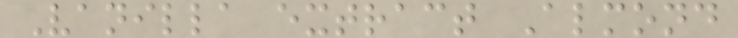Vanilla extract Almond
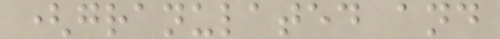(granulated and
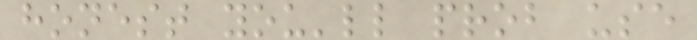honest you'll prob use
